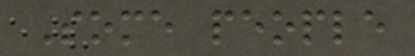Some people
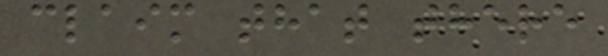claim that there
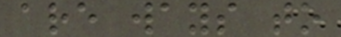are ways to
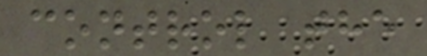control the
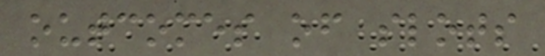outcomes of slots
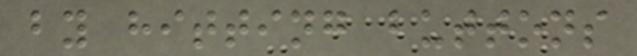by hitting buttons
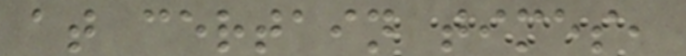at certain times,
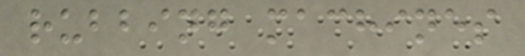rubbing machines
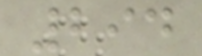294
